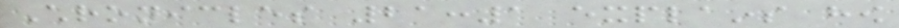Chronicles 21:1 explains how
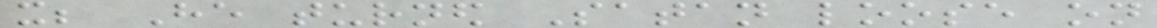it; He turned Satan loose on
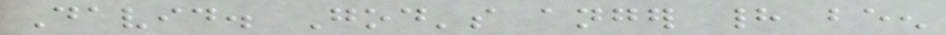David. God's anger had been
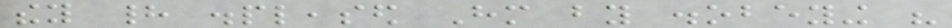they had displeased Him by disobeying his
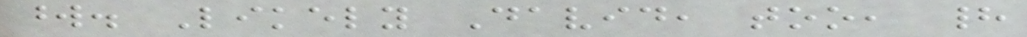word. Likely David, too, had
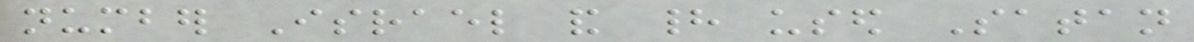number Israel and had used Satan
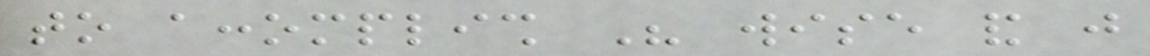to accomplish His wise and just
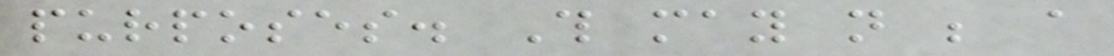purposes. This may not be a
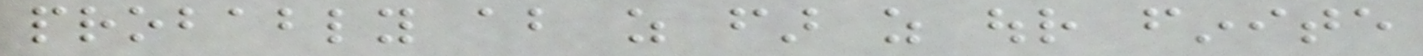probably about as far as our finite
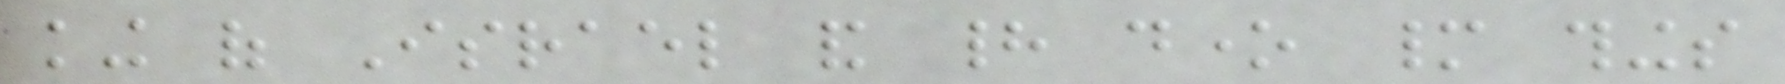king of Israel and had done many things
